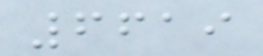6619
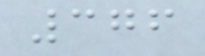376
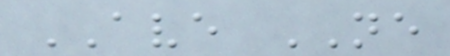AVE NE
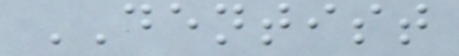DENTIST
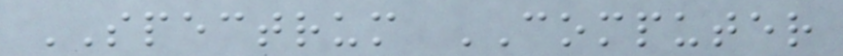SPECTRUM COMPUTER
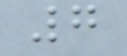7
